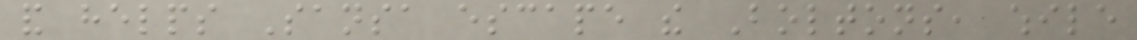and helps Sansa escape the Boltons, while
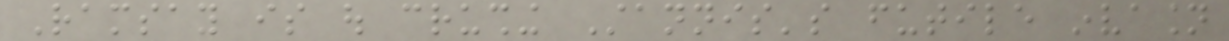Ramsay is out crushing Stannis's futile invasion
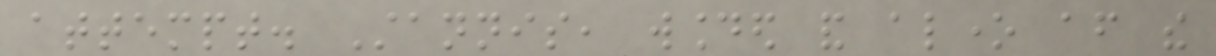attempt. Stannis, wounded and alone after the
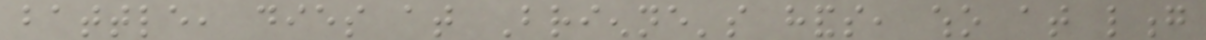battle, dies at Brienne's hands, who at long
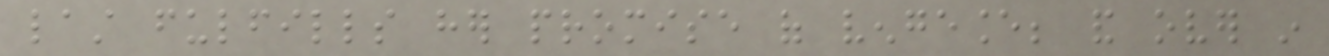last fulfills her promise of vengeance; and over in
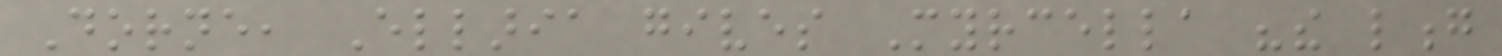Dorne, Ellaria gives Myrcella "the long
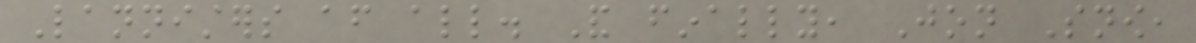Lannisters after all. And finally, Jon Snow,
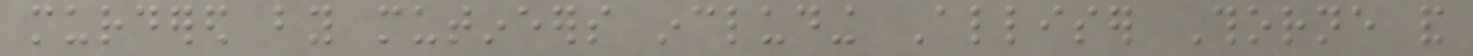murdered by mutineers including Alliser Thorne and
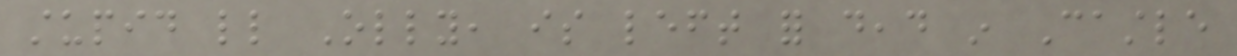stupid little Olly, is left for dead in Castle
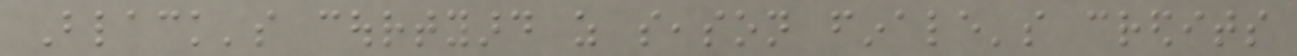Black's courtyard as season finale's credits
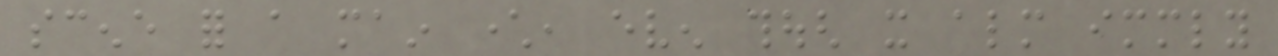scene for a main character, even though it almost immediately
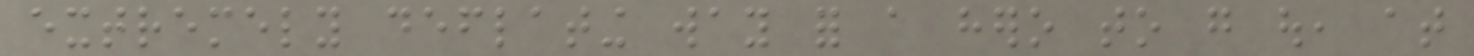extremely deflating way for a hero to go out, at
